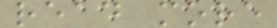read more
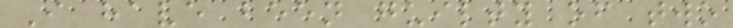I have been guilty of two
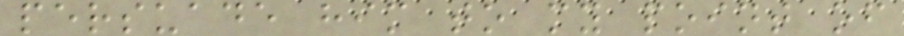persuade him to my point of
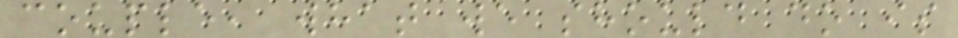couple, what we should do is
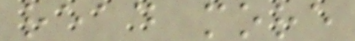read more
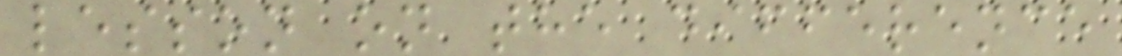lesson on the difference
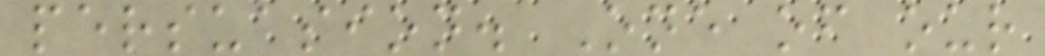persuasion. One of our
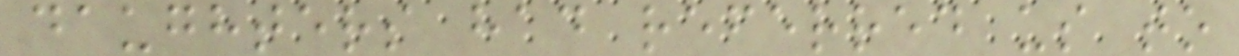daughters had referred us to
